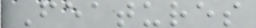Features
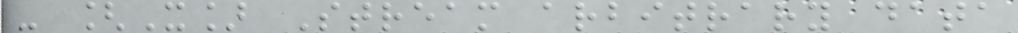- [X] Stream arbitrary data
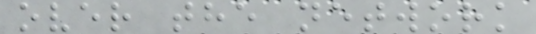over the network
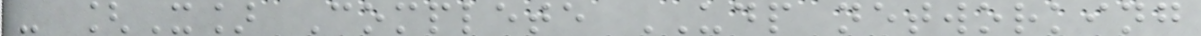- [X] Complete UDP networking
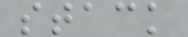stack
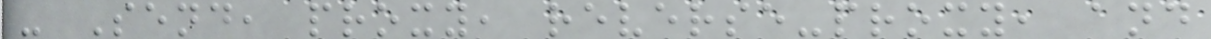- Send, proxy, reverse-proxy, and
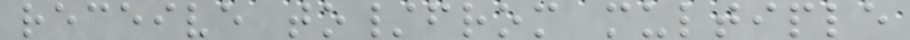receive to/from multiple
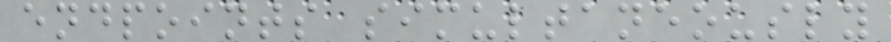endpoints simultaneously
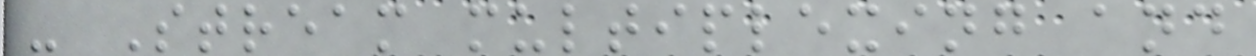- Stream multiplexing and
